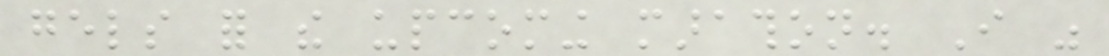gels for the upcoming marathon. I was
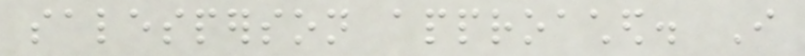salesperson approached. I
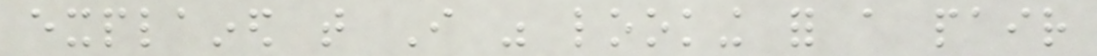explained that I was looking for a pair
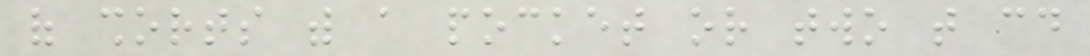of shorts with a pocket or two that could
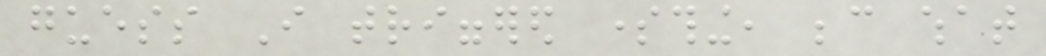guess I triggered something, because what
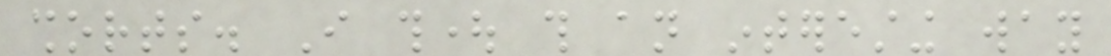shorts. I thought this an interesting way
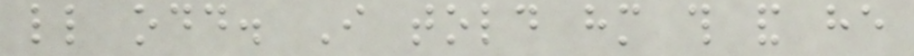little odd. I told him this and he
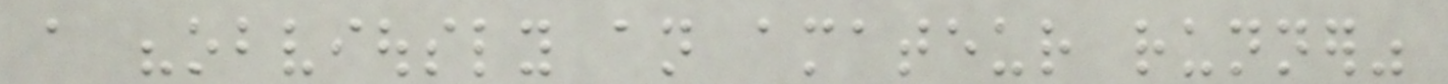a "obviously an amateur runner"
